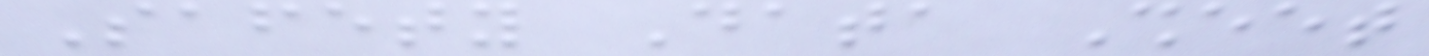Safety Data Sheet
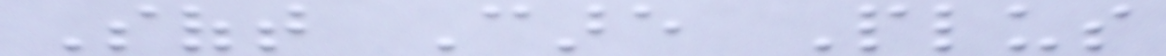Soft Care Plus
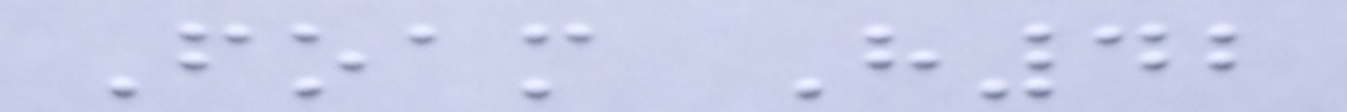Foam H42
